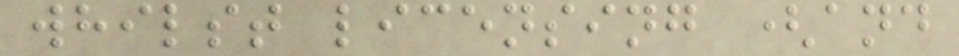whilst licensing (and
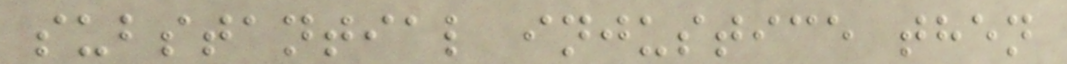substantial injustice then
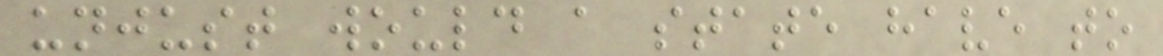unjust would a state have to
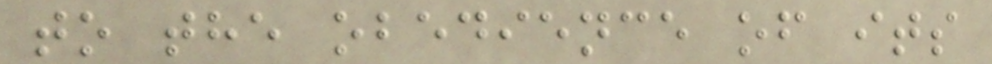to the obedience of its
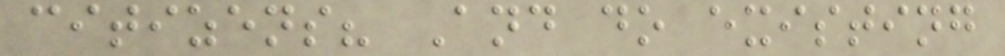citizens? And do existing
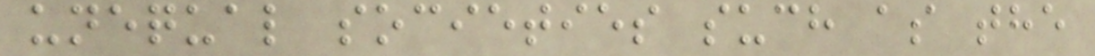unequal societies such as the
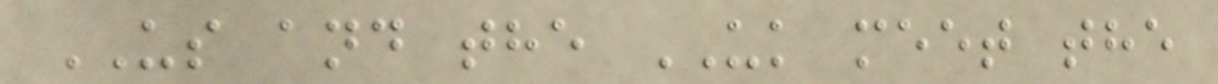US and the UK meet the
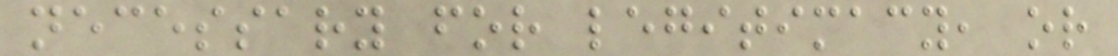necessary for legitimacy, or
